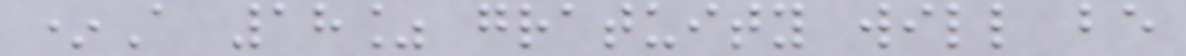*A 18% gratuity will be
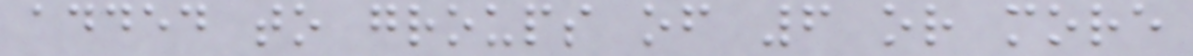added to groups of 6 or more
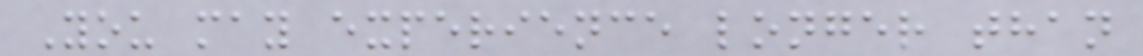You may experience longer than
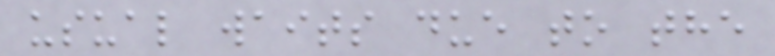usual waits due to the
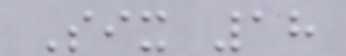Six 18
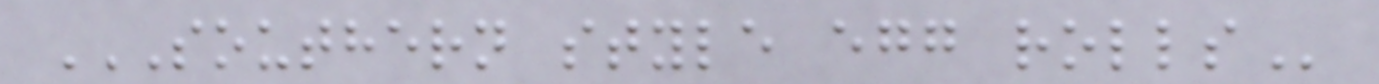SOUTHERN STYLE EGG ROLLS
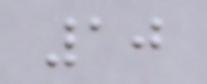10
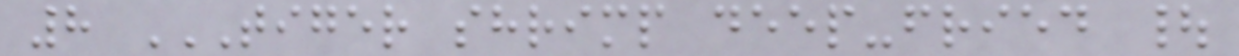8 TIGER SHRIMP DEEP-FRIED |
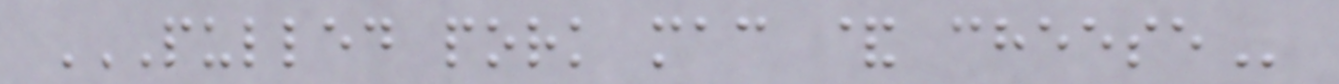PULLED PORK MAC & CHEESE
